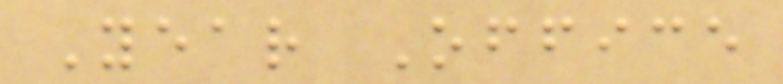Year Office
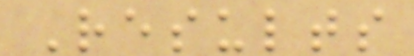Results
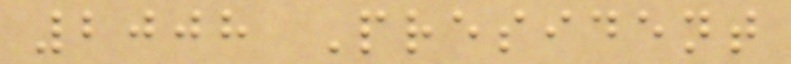2008 President
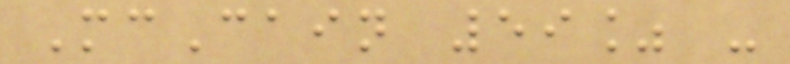McCain 59% -
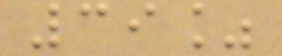39%
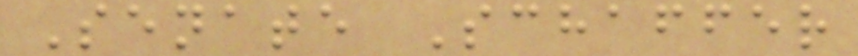Senate Schaffer
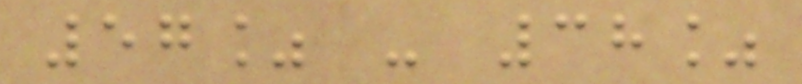57% - 38%
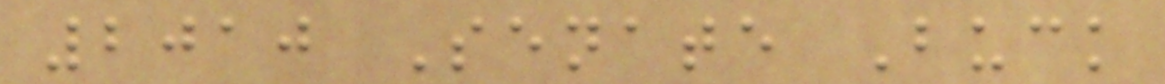2010 Senate Buck
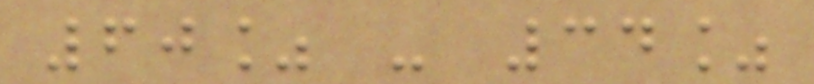60% - 34%
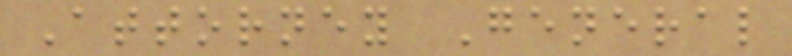Attorney General
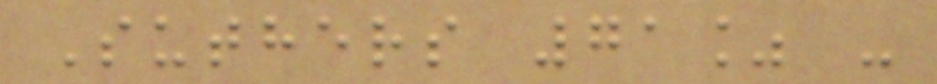Suthers 71% -
